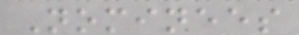Nominees
